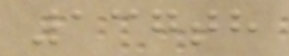137th
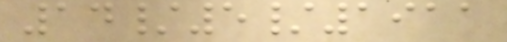14/5/1911
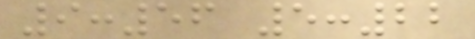9:56 5:22
